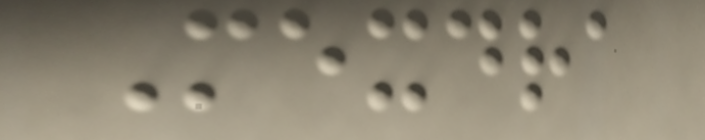Mexdra
